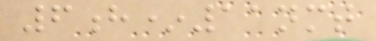6h*11nmt
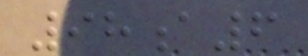98a6
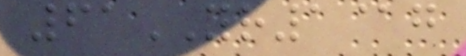61YR1@g
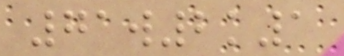71w2k1
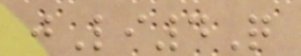jLi4Q
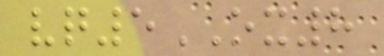vq5OX8
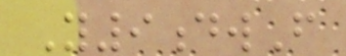Y9dwF
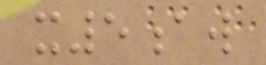x5aw
